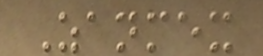Zanmex
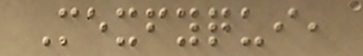Mexfyqui,
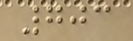703
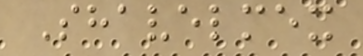Shavelmex
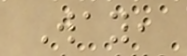Way,
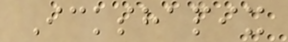Ickshapix
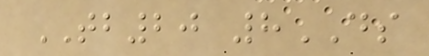TB20 8DS
